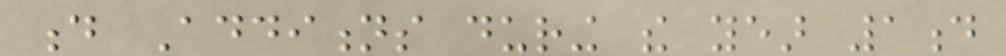d Additions during the year 1d
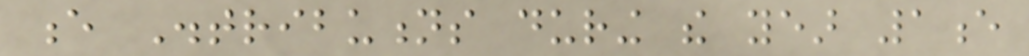e Distributions during the year 1e
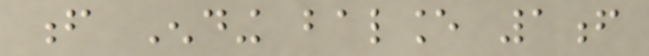f Ending balance 1f
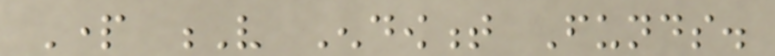Part V Endowment Funds.
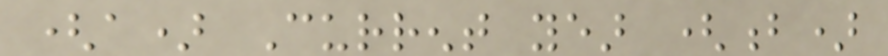(a) Current year (b)
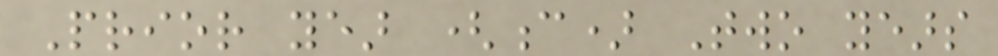Prior year (c) Two years
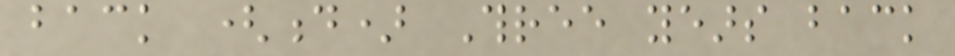back (d) Three years back
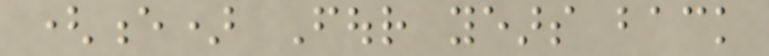(e) Four years back
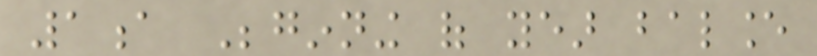1a Beginning of year balance
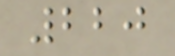220
